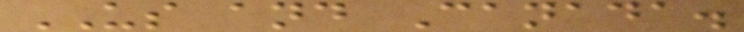US and Canada.
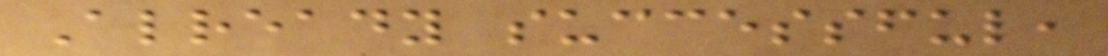Already successful,
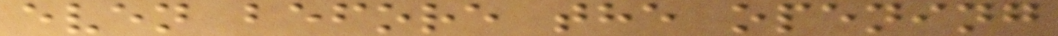even before the opening
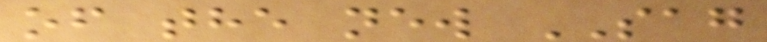of the new SAG
